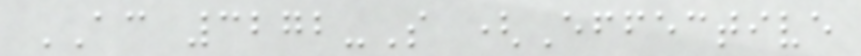AC 3272-S (Effective
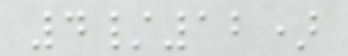4/12)
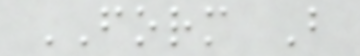FORM B
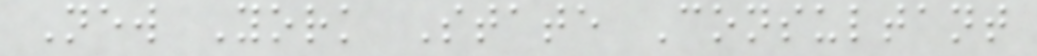New York State Consultant
